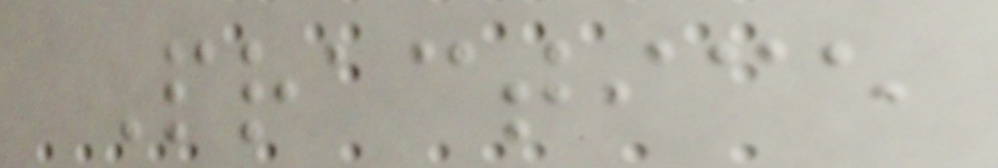Practice
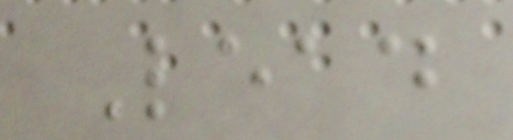Lead
